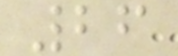26
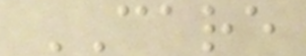CARE
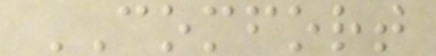COMFORT
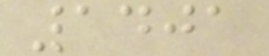1401
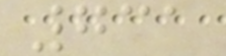731
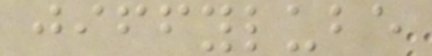jiffylube
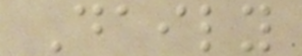Daily
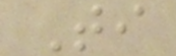Ti
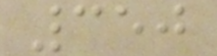350
